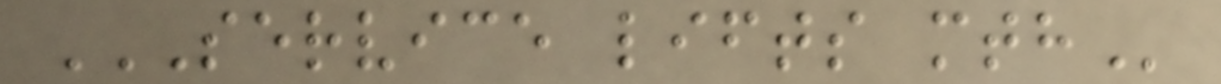SERVICE LIFTS MTH
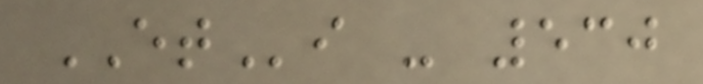ETi - 530
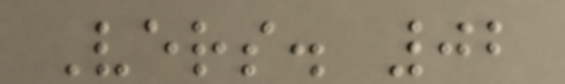Vers. 02
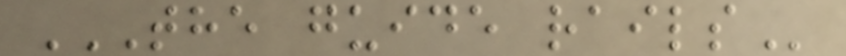THE GUIDE RAILS
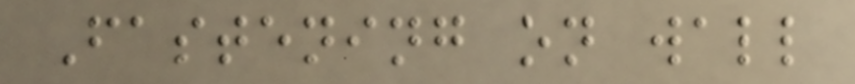Fastening on wall
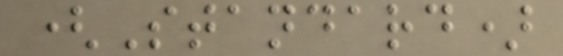(Standard)
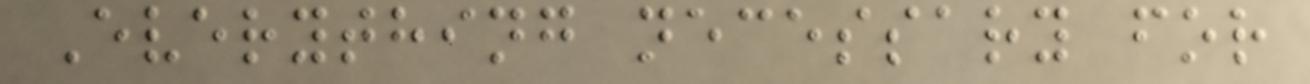Everything necessary for
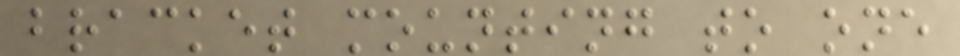bracket mounting to one
